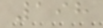198
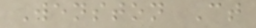Wenston Ct
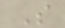S
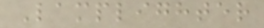Lamplighter
